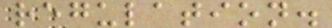regulation.
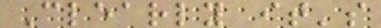Clearly it's
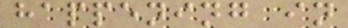happening in
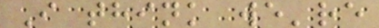I think we're
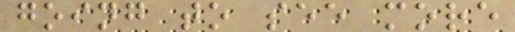going to see more
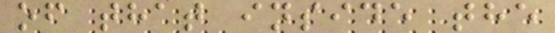of that inside the
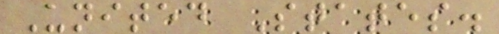United States.
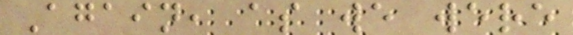Again, as we were
